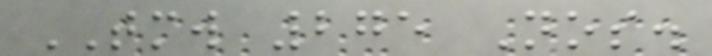TMW 275 Nos.
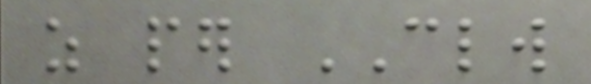as per CLW
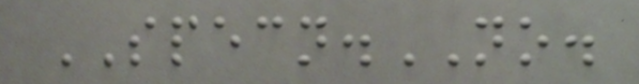SPECN.NO.
